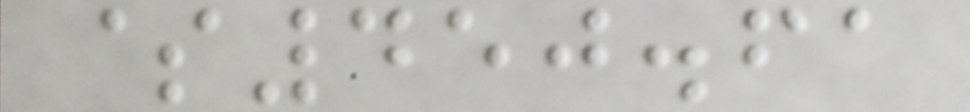$450.61
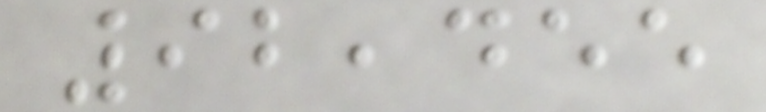92,455
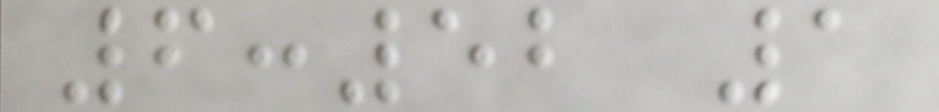6:52 1
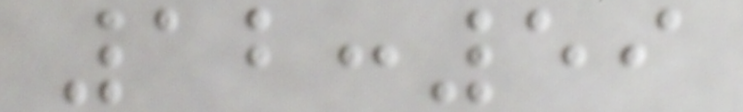12:59
